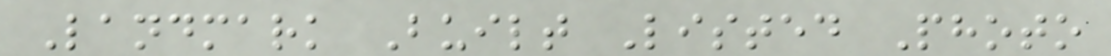Landmark Built Listed Photo
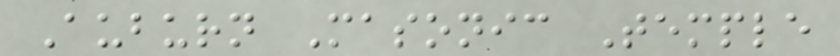Auburn Masonic Temple
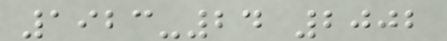1923-24 2002
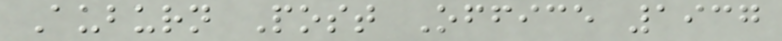Auburn Post Office 1937
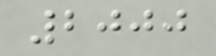2000
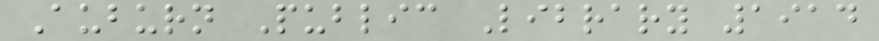Auburn Public Library 1914
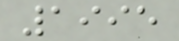1995
